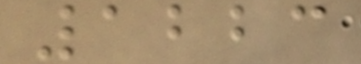1223
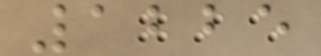1225
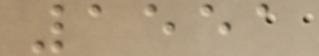1551
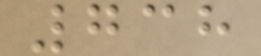738
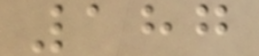187
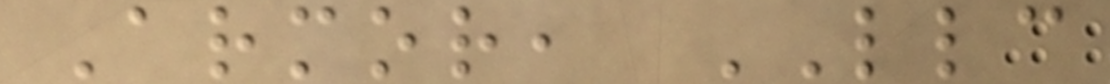Armor, LLC
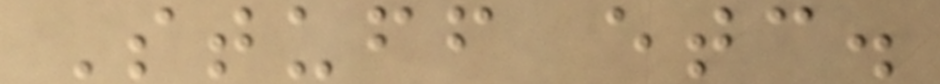Stuff etc.
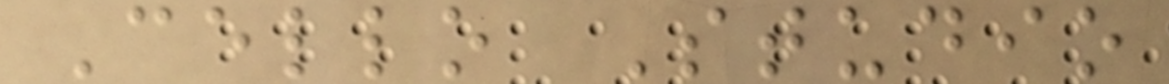Cello Studio
